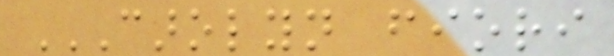CAROLYN FIORI
